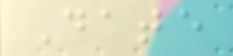Date
